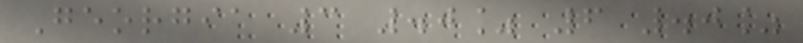Georgia 3 .0% 6 .0%
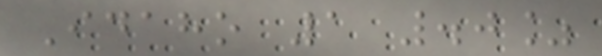Idaho 1 .0%
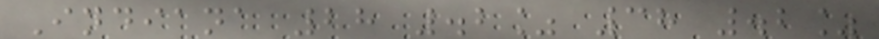Indiana 28 .2% 38 .2%
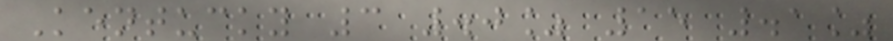Kentucky 3 .0% 15 .1%
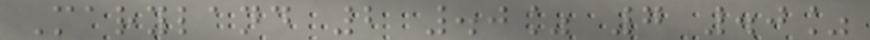Maryland 2 .0% 7 .0%
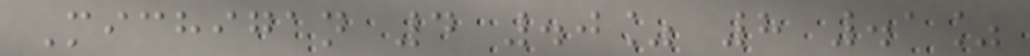Michigan 4 .0% 8 .1%
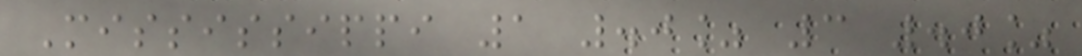Mississippi 1 .0% 3 .0%
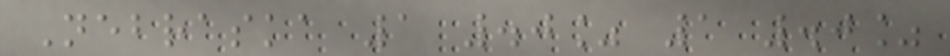Nebraska 1 .0% 1 .0%
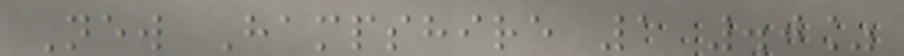New Hampshire 1 .0%
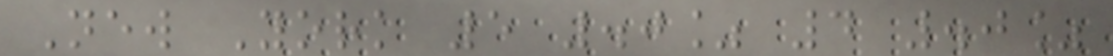New York 5 .0% 4 .0%
